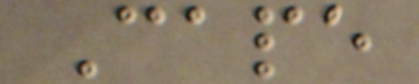Cape
